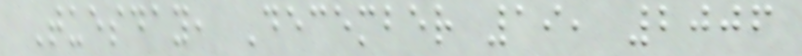Tuesday, December 19, 2006
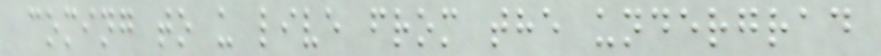coming to u live from the undergrad
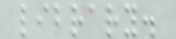library.
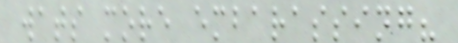wats more embarassing?
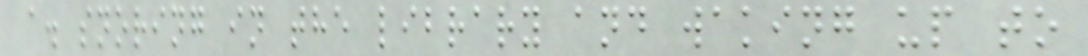a. snoring in the library and waking up to
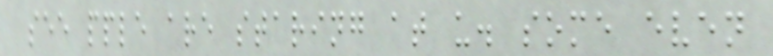see pple are staring at u. some even
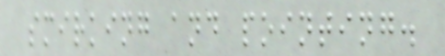smirking and pointing.
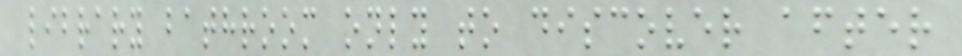library bathroom only to discover after
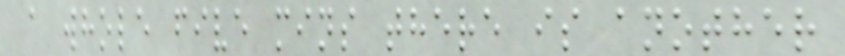a whole five mins there is another
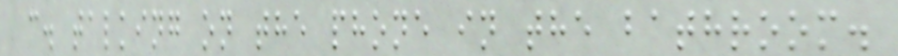c. talking on the phone in the bathroom.
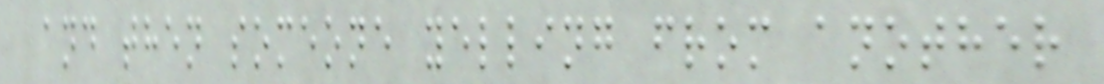and then someone yelling from another
